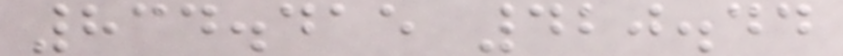834.415 420.44
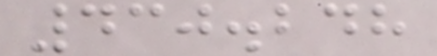430.248
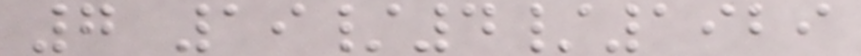7 19/4/1929
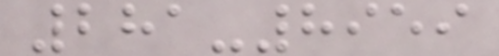281-8959
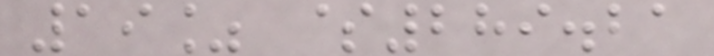19% $289.21
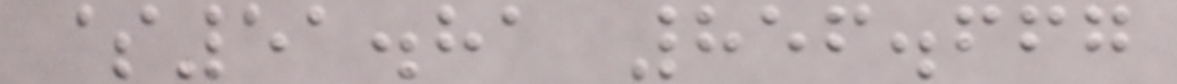$51.81 856.667
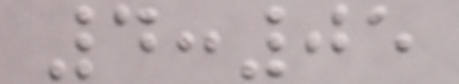4:05
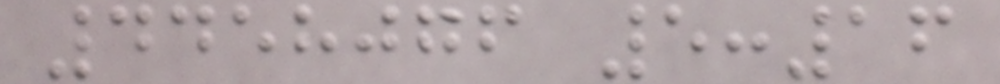4458076 5:16
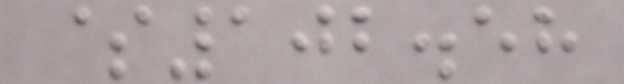$102.58
